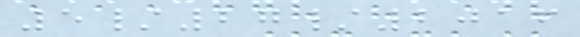5/27/2016
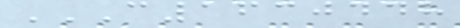C1630448
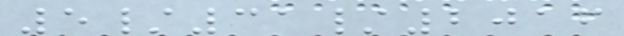5/31/2016
